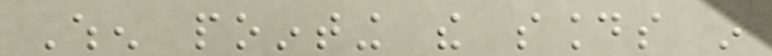When pointing the sounds in
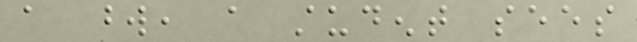a word, a student sees
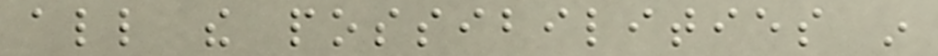all the possibilities in
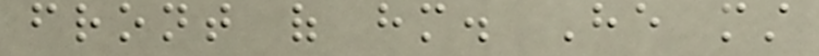front of him. He must
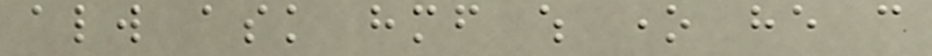always ask himself which one he can
